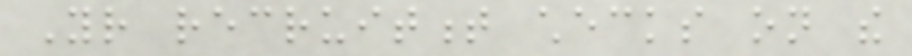Your recruitment checks on the
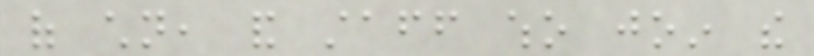of children, and staff who join the
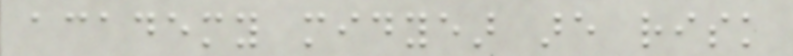academy midyear are risk
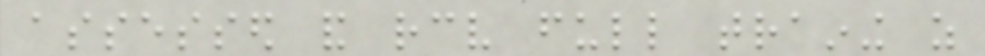assessed and receive full training as
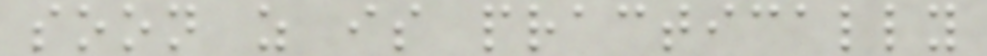soon as is practically
